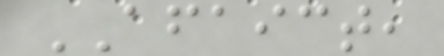AFAICT,
